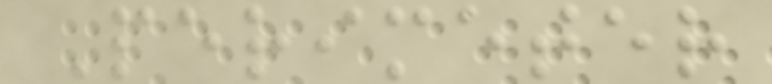Perimeter
